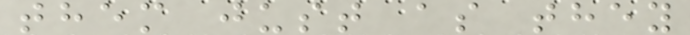them just as they
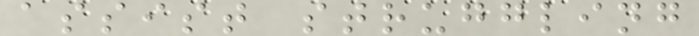assist struggling
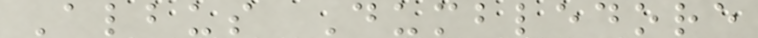Albus Dumbledore
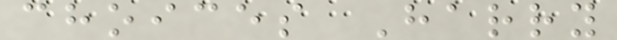choices Harry
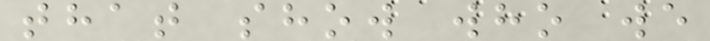that show who we
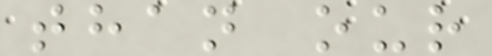than our
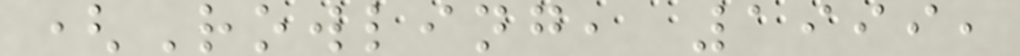(Rowling, 1999,
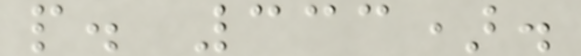p. 333).
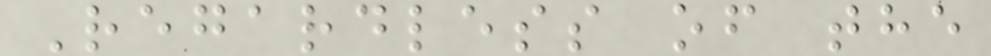Regardless of the
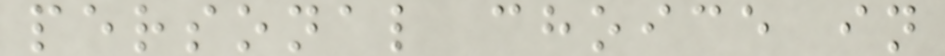personal choice in
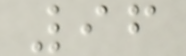96
